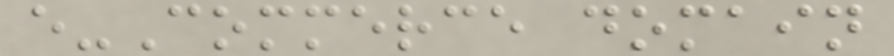e-Commerce domain
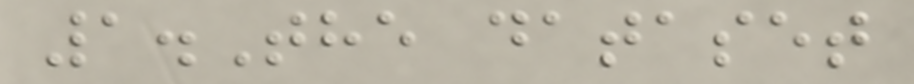1.The dataset
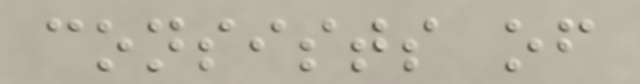consists of
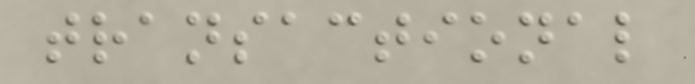transactional
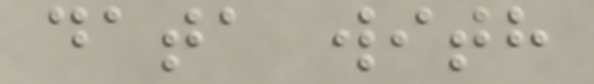data with
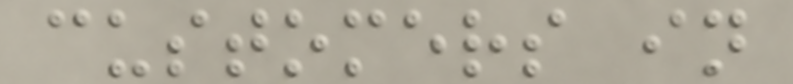customers in
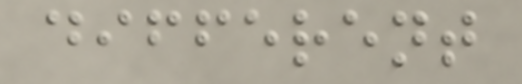different
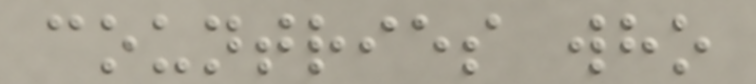countries who
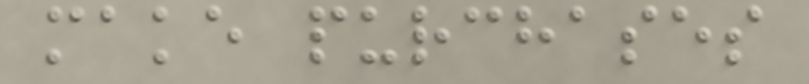make purchases
